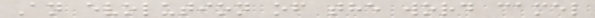An evolution of the word camel
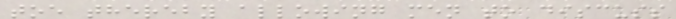toe thereby allowing men to discuss
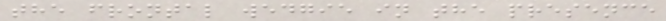the frontal wedgie in the presence
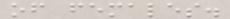of females.
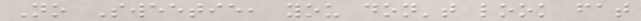No Sweetie, you don't look fat
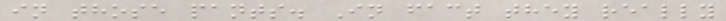in those pants. In fact they really
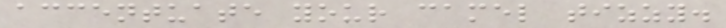accentuate your camel tizzy.
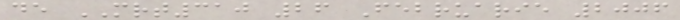de MRT310 26 Februarie 2006
